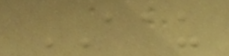AAU
